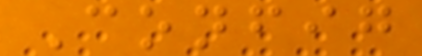Config
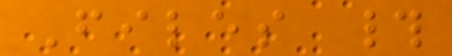Files #
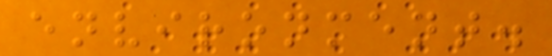environment.
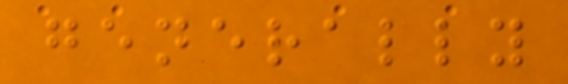generally
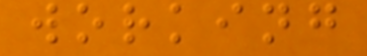working
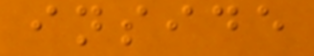inside
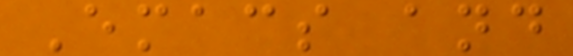Emacs and
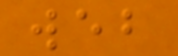web
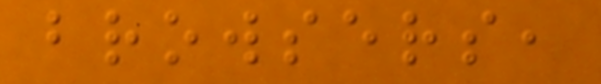browsers,
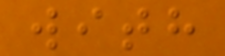with
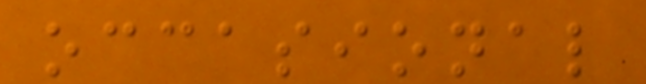occasional
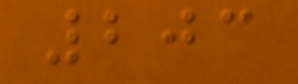203
